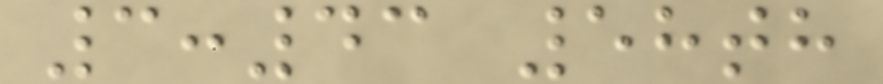3:43 58th
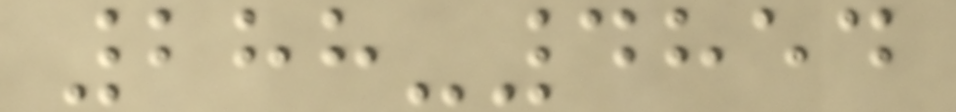288-4854
